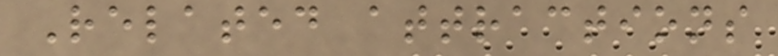Related attractions
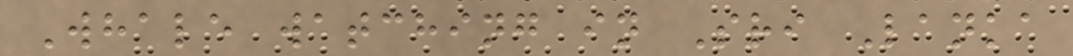Whale watching in Sri Lanka
